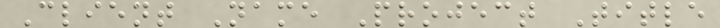Client Name Project Title
